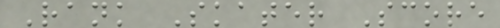Rank Skater Score
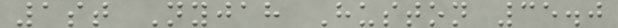1st Nyjah Huston 35.0
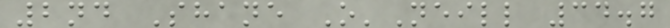2nd Shane O'Neill 34.7
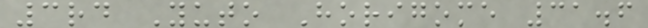3rd Yuto Horigome 31.6
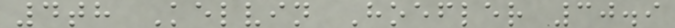4th Kelvin Hoefler 30.9
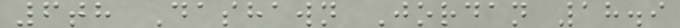6th Dashawn Jordan 18.9
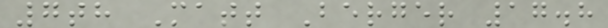7th Matt Berger 17.8
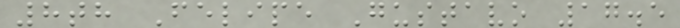8th Felipe Gustavo 17.5
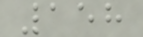158
